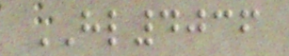HL4036
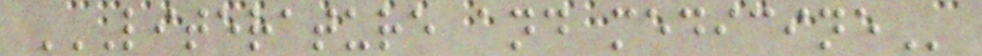LITERATURE AND MEDICINE
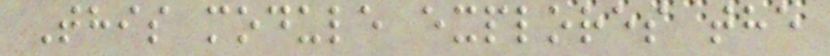This module explores the
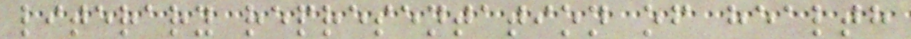literary representation of health
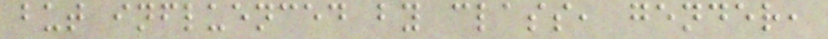but influenced by class, gender,
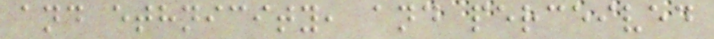and ethnicity, and perceived
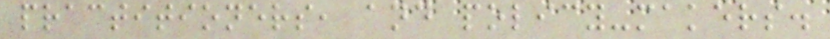practitioners, and policy-makers.
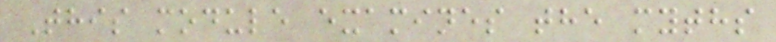This module examines the myths
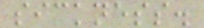sickness.
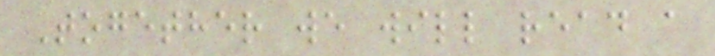Together we will read a
